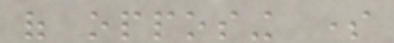of opposing some
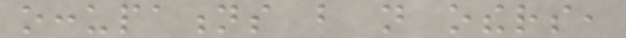occupations but not others,
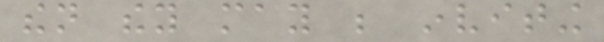then they may be inviting
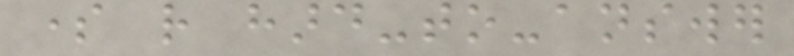some rather hard-to-answer
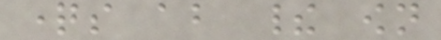questions about their own
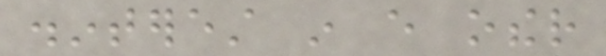disinterest in every other
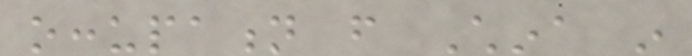occupation from China in
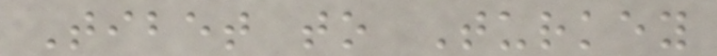Tibet to Turkey
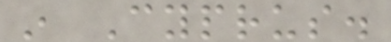in Cyprus.
